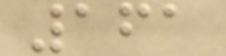161
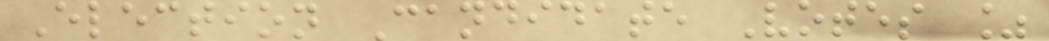Election Candidate Votes %
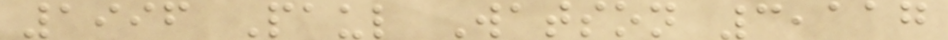1996 Paul Watson 3,117
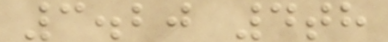3.20 4th
